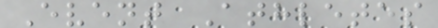Event Athletes
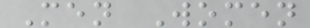Men Women
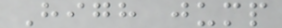High jump
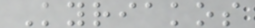Kyriakos
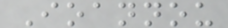Ioannou
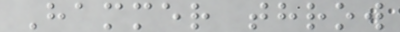Hammer throw
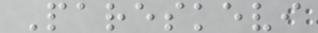Pareskevi
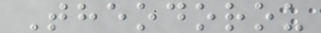Theodorou
